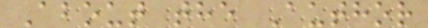About the Author
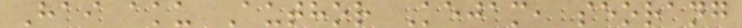Hai aku Author Kejam, seorang
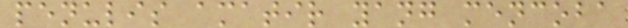penulis amatir yang mencoba
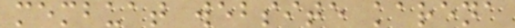membuat website karena
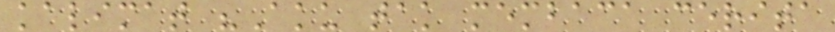kalimat "Aku tak membaca cerita
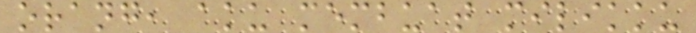orang, aku membuat milikku
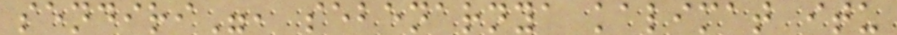sendiri", sebenarnya kalimat itu
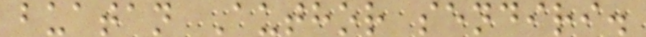buatan Author sendiri.
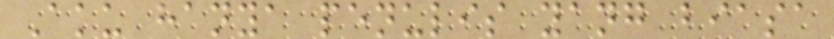Aku hanya penulis yang biasa
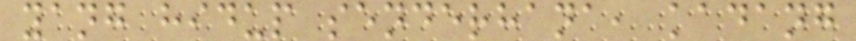yang hidup senderhana, kadang
